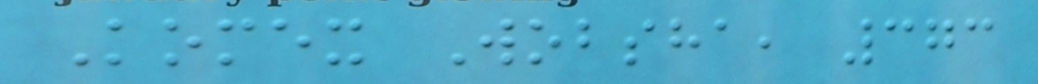Komex Wobsha, 373
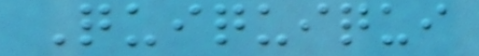Quiquiqui
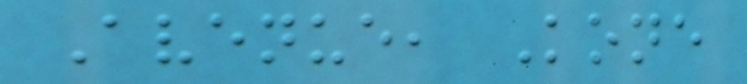Avenue, Kone
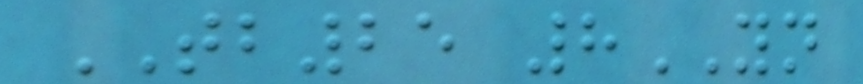TB25 8YN
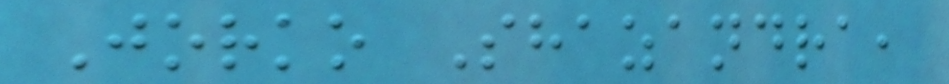Jorko Shazandra,
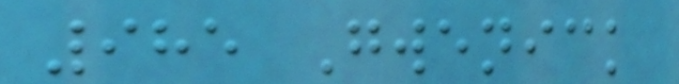985 Gwenick
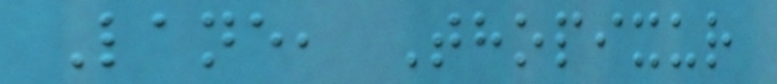Lane, Thopixur
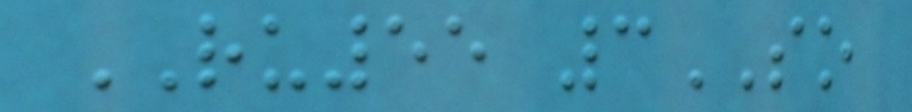RU55 3SO
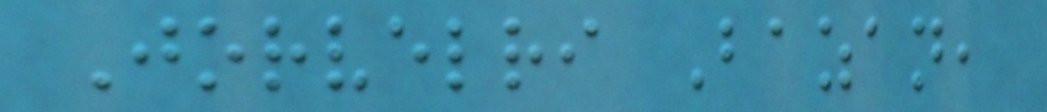Jorvelri Bazan,
